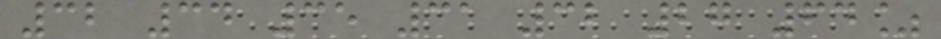32 34 35 31 32 27 64%
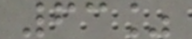63%
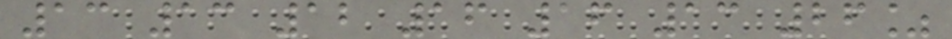13 13 12 16 16 13 26%
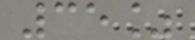35%
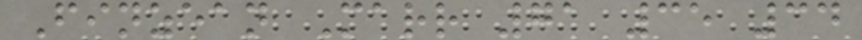Finzean Marr 71 35 34
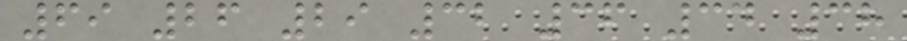69 26 29 32 36 34 38
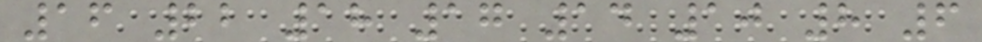16 22 18 17 14 10 8 6
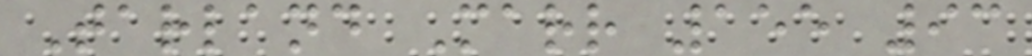Tarland Marr 155 93
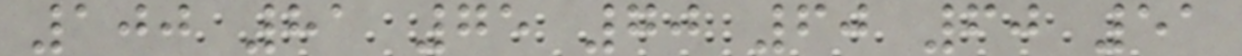100 81 75 70 60 60 51
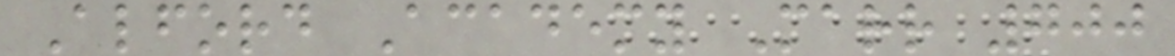Alford Academy Marr 700
